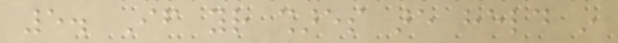5. If your shares are held in
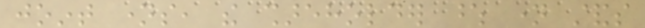joint names, the shareholder whose name stands
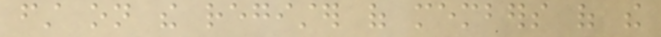first on the register of members of the
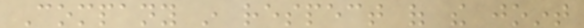Company in respect of the joint
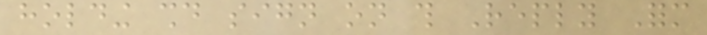holding should sign on this Reply Form
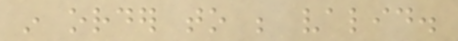in order to be valid.
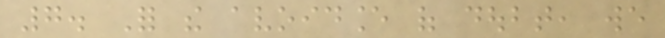7. For the avoidance of doubt, we
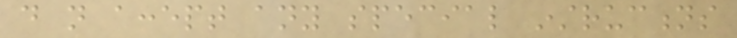do not accept any special instructions
